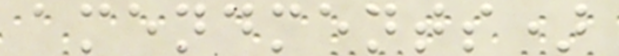amendments)
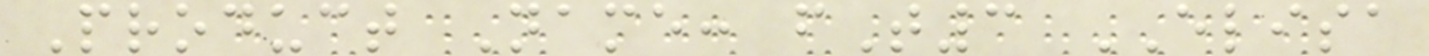Product Name: fT3 ELISA
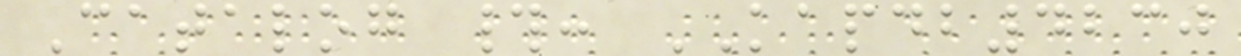Catalog #: KAPDB4230
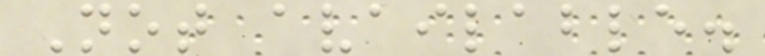Not available.
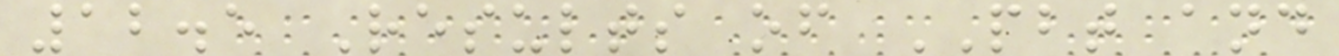12.5 Results of PBT and
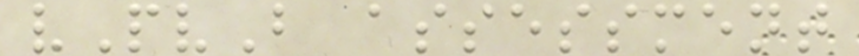vPvB assessment
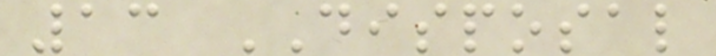13 DISPOSAL
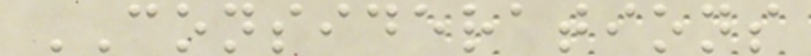CONSIDERATIONS
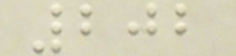202
